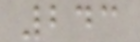243
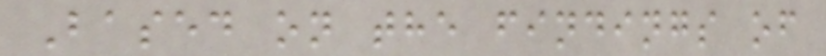Based on the findings of
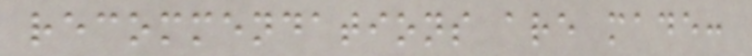recommendations are made:
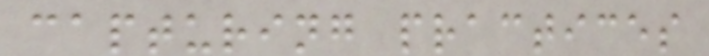capturing practices
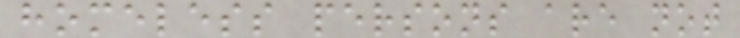homeless persons are not
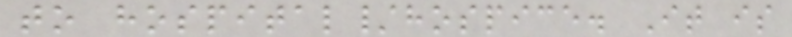to hospital/hospice. It is
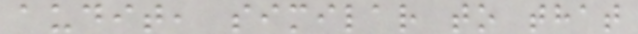audit, similar to that
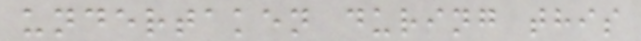undertaken during this
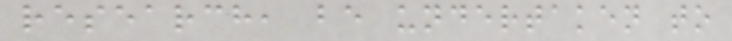research, be undertaken to
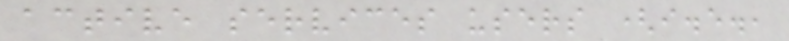active services users (i.e.,
